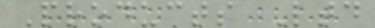Products Ltd
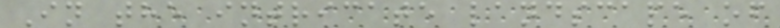In the intricate landscape of
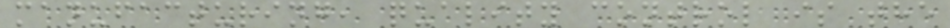manufacturing, quality control is the
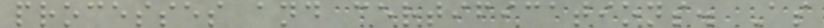processes and certifications. As
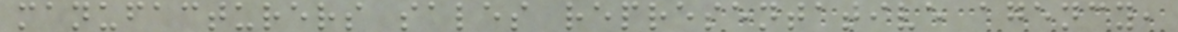manufacturers sales representative agency,
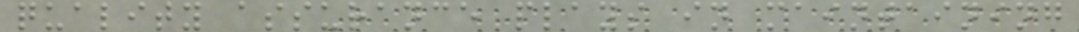quality assurance plays in maintaining
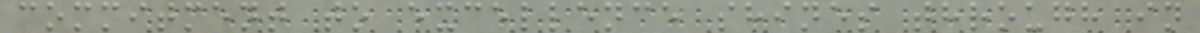commitment to excellence shines through in
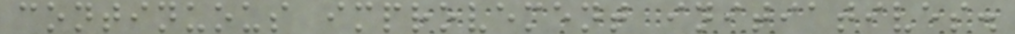continuous improvement initiatives.
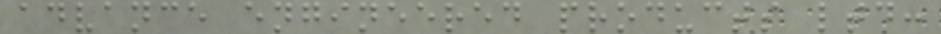advance engineered products ltd:
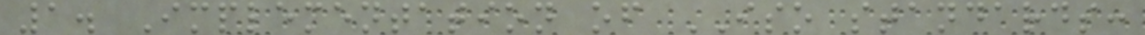1. Implementation of ISO standards:
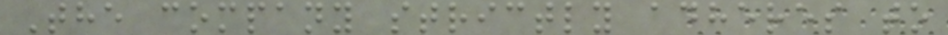The company strictly adheres to
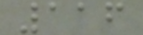116
